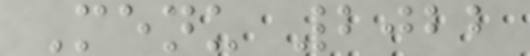Menu 2022
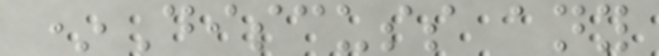*Discuss any
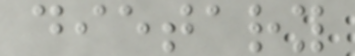dietary
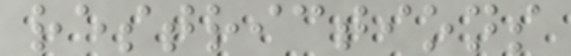restrictions
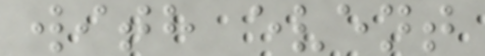with event
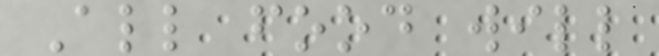All food will
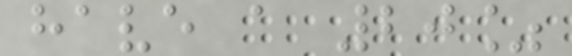have a 20%
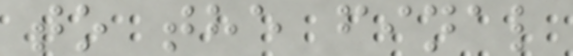to the final
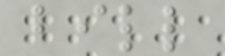bill
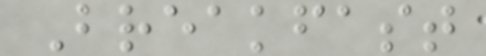Breakfast
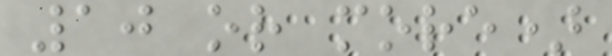10 or more)
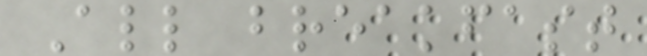All breakfast
